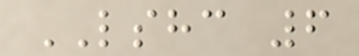LSHC 6
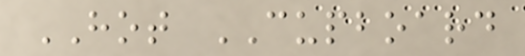HOT CUPBOARD
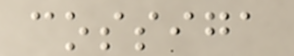cossiga
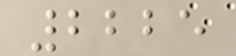2225
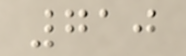710
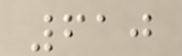610
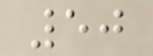50
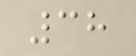38
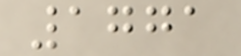1771
